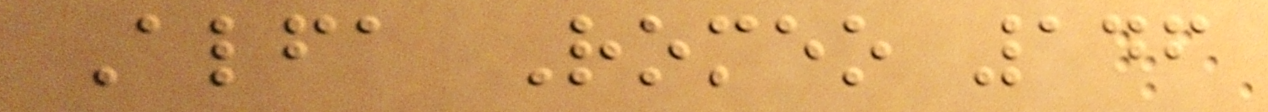Alfa Romeo 146
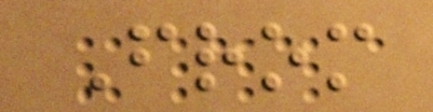From
